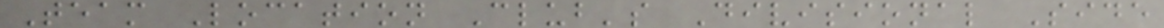Team Location Club's Divisional Side
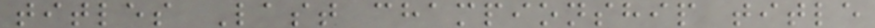titles Last championship title
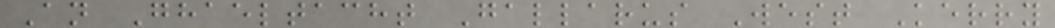An Ghaeltacht Gallarus West Kerry
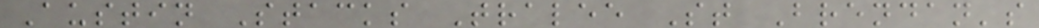Austin Stacks Tralee St Brendan's
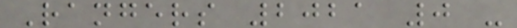Rangers 2021 0 -
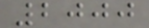2000
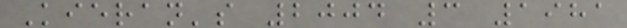Kieran's 2004 3 1981
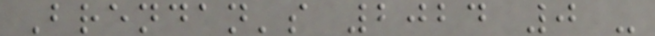Brendan's 2024 0 -
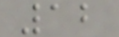12
